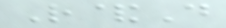R&D
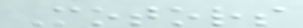Motors
